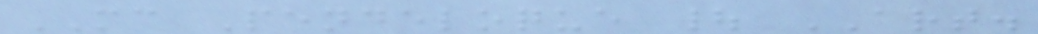MC Pendeloque | ART.
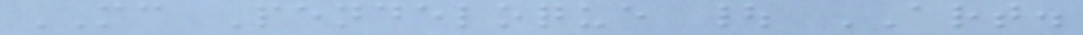MC Pendeloque | ART.
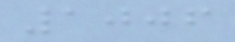1006
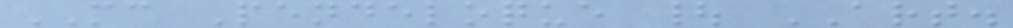MC Pendeloque | ART.
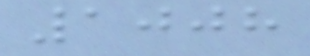1008
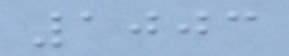1003
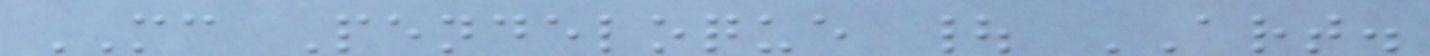MC Pendeloque | ART.
